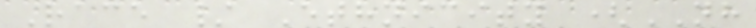Race / Ethnicity (NH
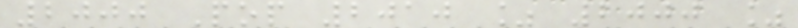2000 Pop 2010 % 2000 %
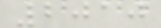2010
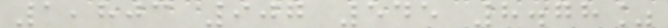1,803 907 545 8.78%
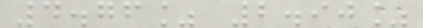4.76% 2.90%
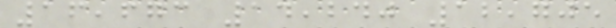16,673 14,240 12,705
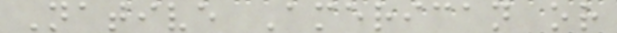Native American or
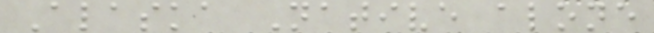Alaska Native alone
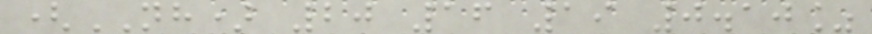(NH) 20 16 19 0.10%
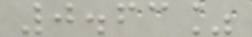0.63%
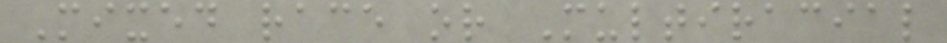Mixed race or Multiracial
